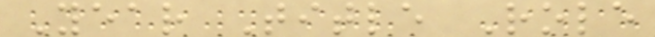Year Title Role
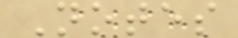Notes
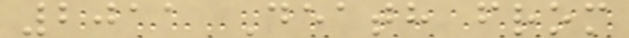2011 Death from
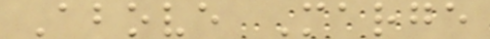Above Marge
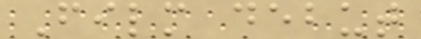Film debut
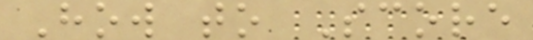How to Score
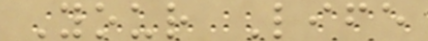Your Life
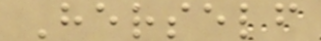Herself
